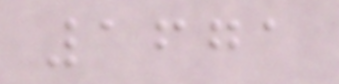1671
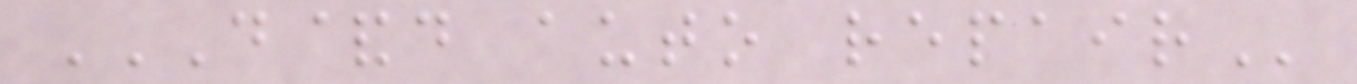D&D AUTO REPAIR
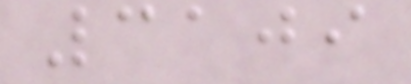3109
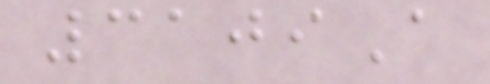3109A
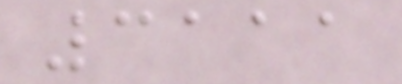3111
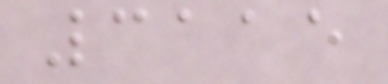3115
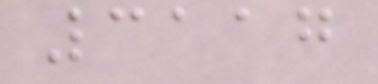3117
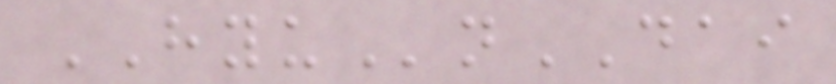HYUnDAI
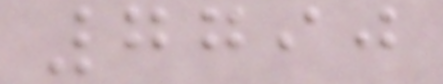7790
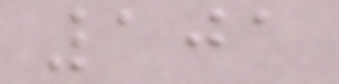101
